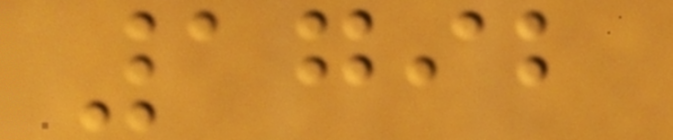1792
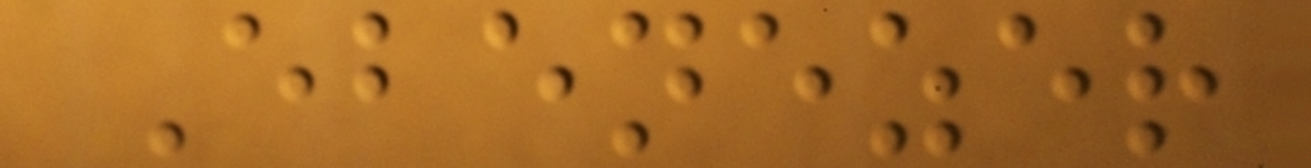Ebenezer
